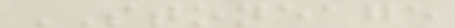STONEAGE
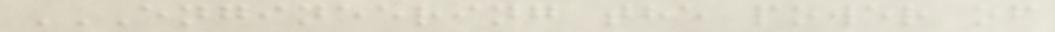ENGINEERING THE POWER OF
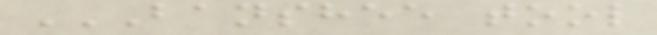BANSHEE TOOL
